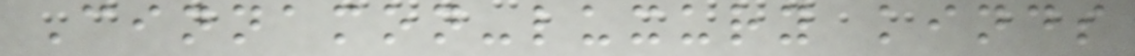Cinnamon-luxury kinds
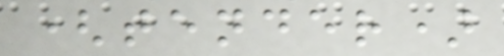(tender)
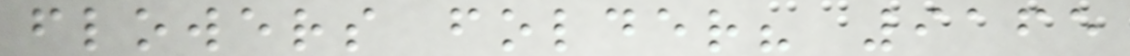flowers folder? 9165
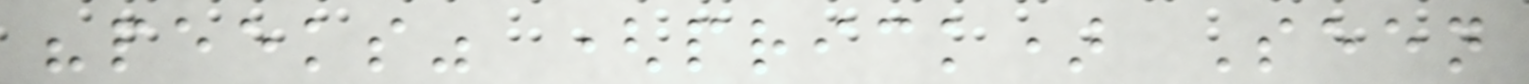"peeks" (prick) Seen
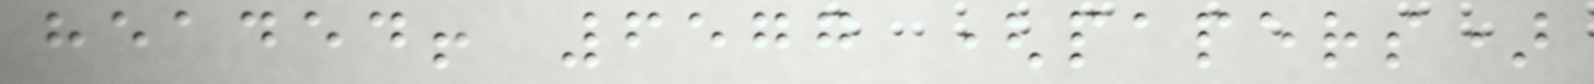headed! 6577 (papers)
